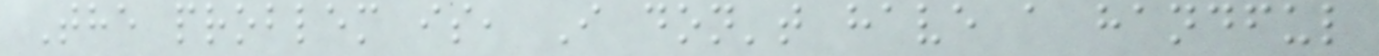The problem is, I don't have a handful
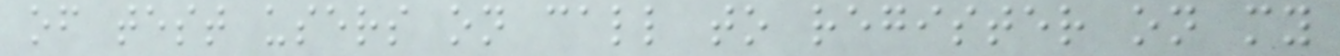of test users on call to register on my
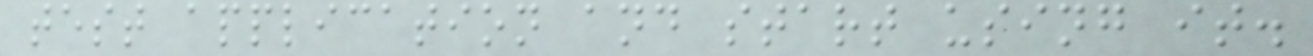test application and start using it.
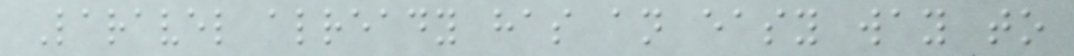Laravel already has an easy way to
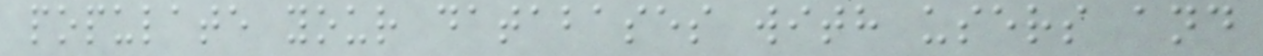populate your databases with users and
